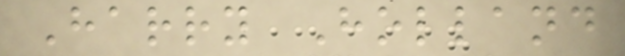Harry Holland
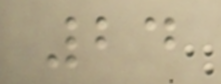24
